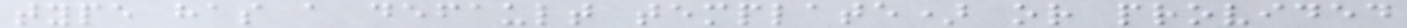type has a default template) or provided
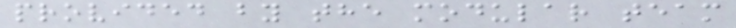provided by the modular team
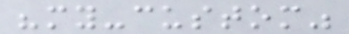"my-custom"
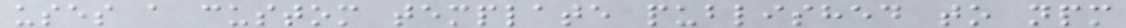uses a custom template published to npm
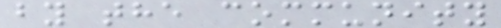by the community
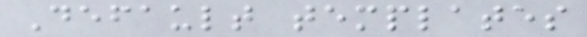Default templates
